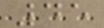45
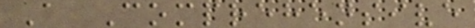A Comprehensive
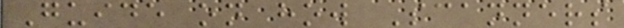Guide on how Scanners
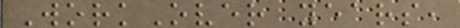WorkOver years,
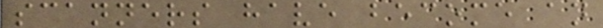scanners have become an
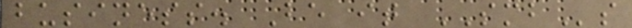business. Be it SMBs
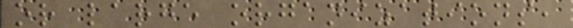or large organizations,
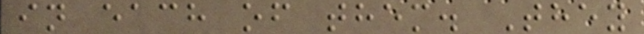in each of them. They
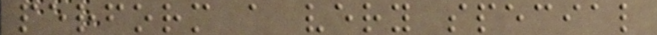perform a very special
